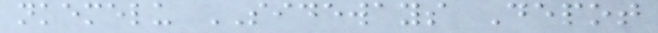nkemelu SIDEWAYS Depot
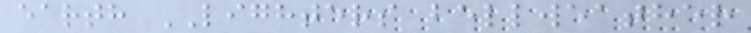earth LIGHTERS bellweather
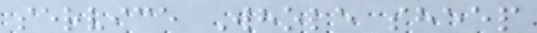service Whole sheep
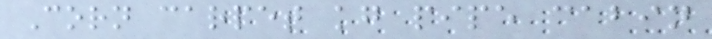Corn carpet kg pipe cabin
